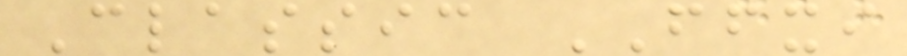Classic FFXI
